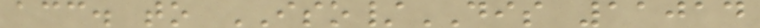acc. to ISO/DIS 11014
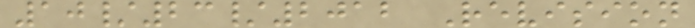10/23/2012 Revision
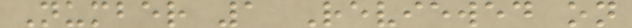Number 1 Reviewed on
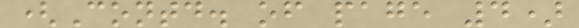(Contd. of page 4)
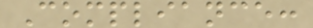Compliance:
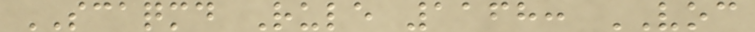SCAQMD Rule 1168: VOC
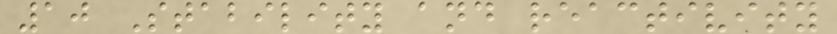10 Stability and reactivity
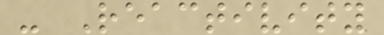- Reactivity
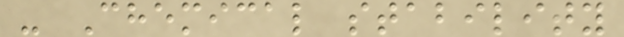- Chemical stability
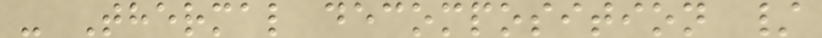- Thermal decomposition /
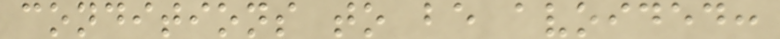conditions to be avoided:
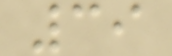39
